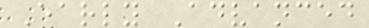Early Advanced
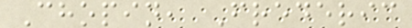Chopin, Frederic
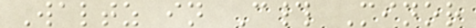Waltz in C# Minor
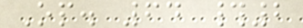Op. 64 #2
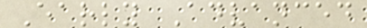Early Advanced
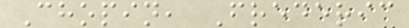Chopin, Frederic
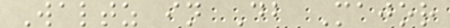Waltz in Db Major
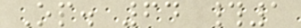Op. 64 #1
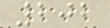202
